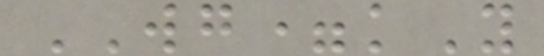WG=kY
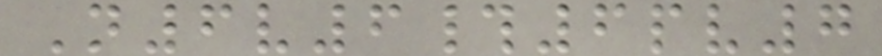N6v6#6pv7
